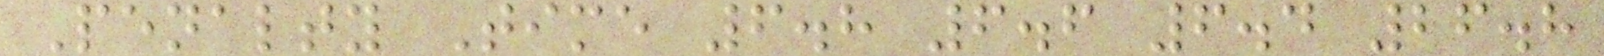Penalty Time 6.8 6.6 6.4 26.8
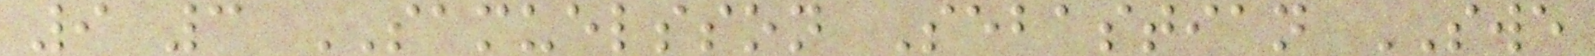9 3 SAMUELSSON Sebastian SWE
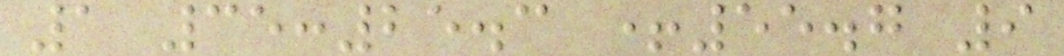1 35:25.3 +55.7 9
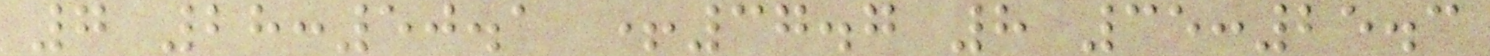7 28:50.1 +37.7 8 35:25.3
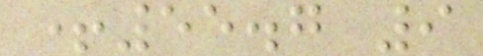+55.7 9
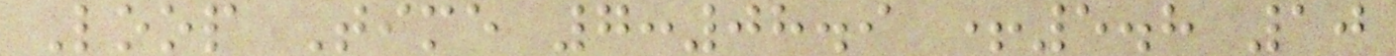Loop Time 7:08.9 +5.8 10
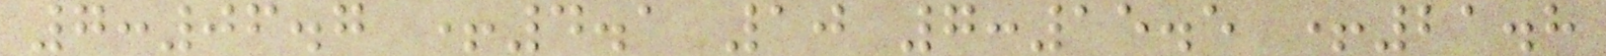7:06.7 +4.1 10 7:15.5 +21.8
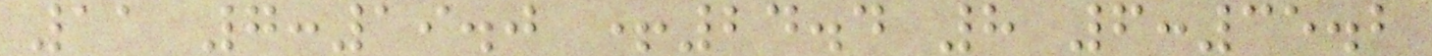11 7:19.0 +24.4 8 6:35.2
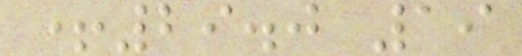+29.0 19
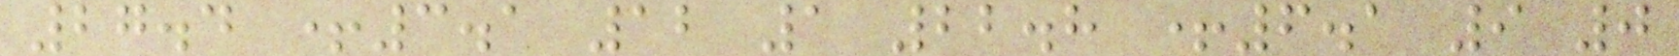27.4 +3.1 12 1 22.8 +6.1 9 0
